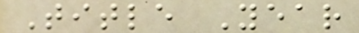Title Year
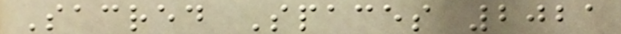Sacred Spaces 2021
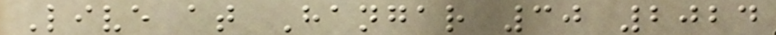Live at Hangar 30 2024
